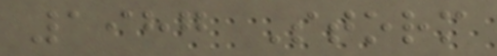1987 Storm
